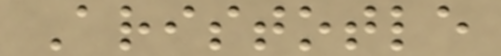Aristotle
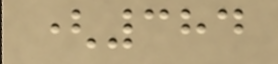(384
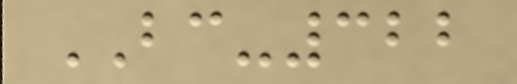BC-322
